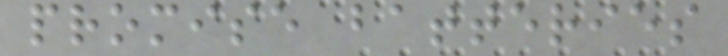promise batteries
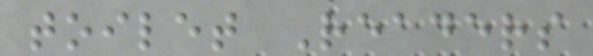toilet Readers
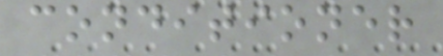conditioner
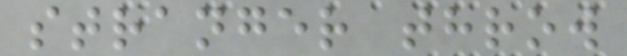stranger throw
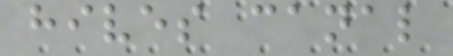hives canal
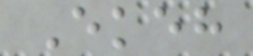Ekeh
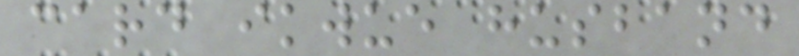card ikwue husband
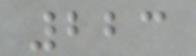223
